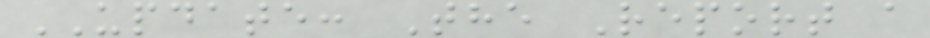UPDATE: The Report a
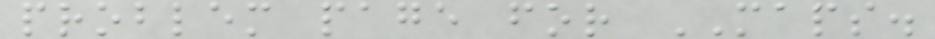problem page for MAPS.
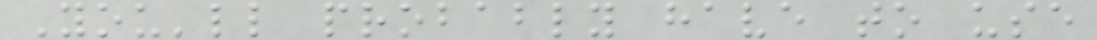You'll probably have to use
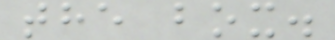the box.
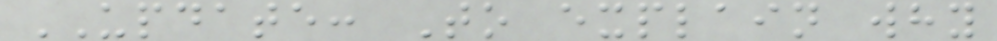UPDATE: To explain why
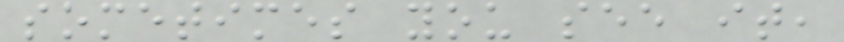sometimes you see it,
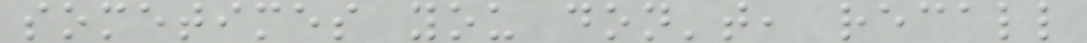sometimes you don't, recall
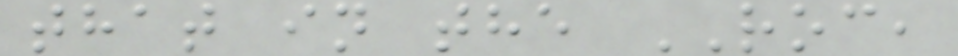that in the ROC,
